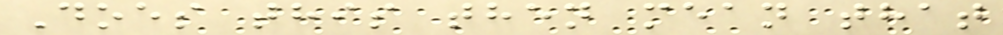Does this then mean that
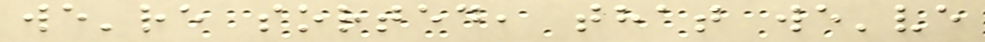we're sorted, that we've
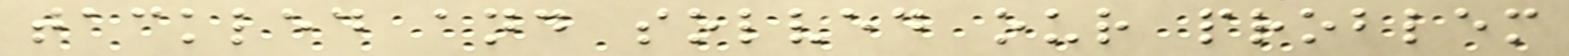tackled and solved our problem
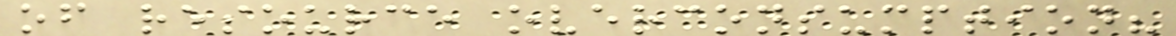of resource overconsumption?
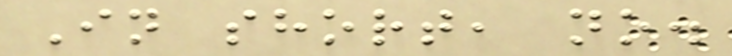In short, no.
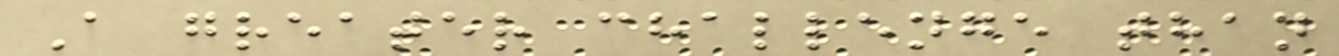A greater challenge than
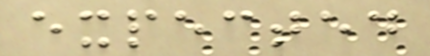expected
